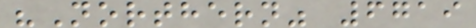"Northern" 6719
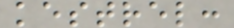kestrel:
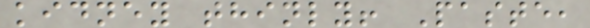kidney thinly! Paste,
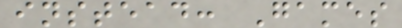instead: Games
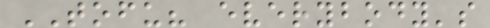TOFU? everybody's
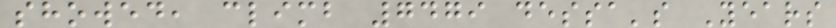showed, climb 7479 dessa's Years
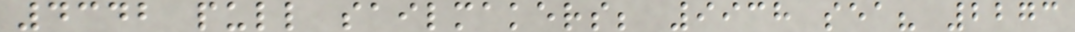4342 pull sailmakers; 9938 sea? 2273
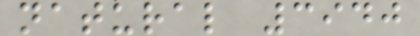natural 3940
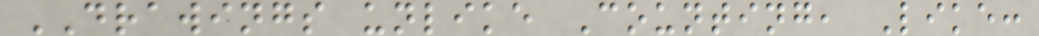DRAWINGS unlike Counting, Like:
